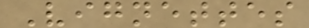Vignettes
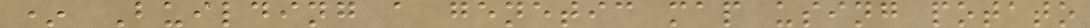* Building a genetic map using potato
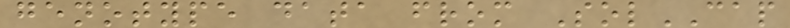genotype data from SolCAP
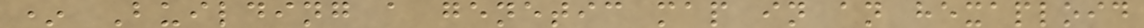* Building a genetic map in an hexaploid
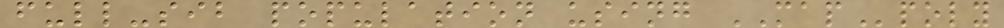full-sib population using MAPpoly
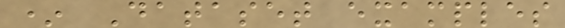* Dataset examples
